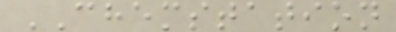CHEMSTATION
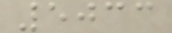5033
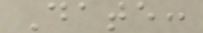Date:
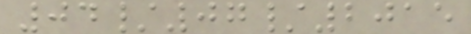04/07/2015
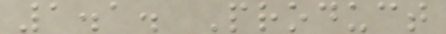1.1. Product
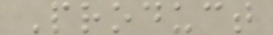Product
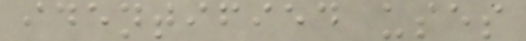identified uses
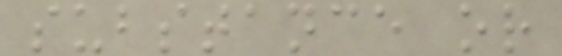substance or
